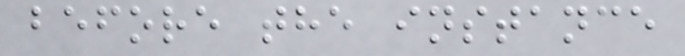before the instance
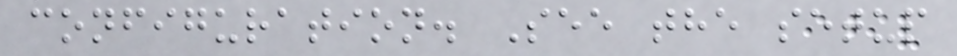configuration. See the setup
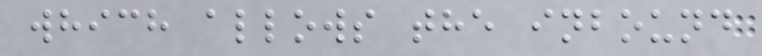which allows the inbound
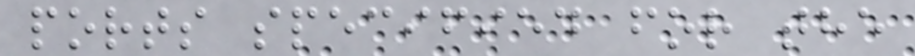ports specified for the
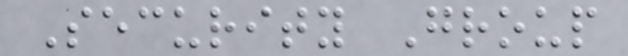Security Group
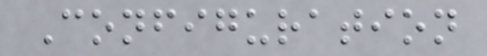Configuration
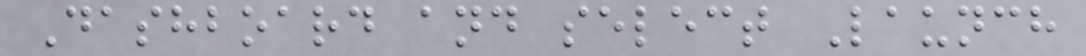Dashboard and select Launch
